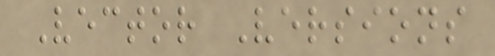Vector Versions
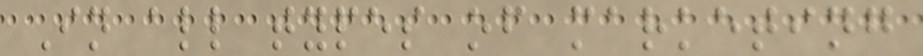In all types of marketing
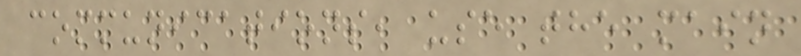communications, use the main
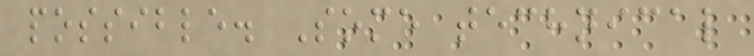possible. Some technical
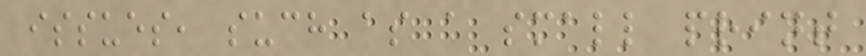issues, such as a small print
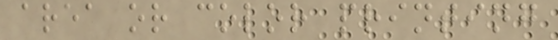area or color printing
